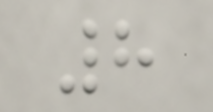8
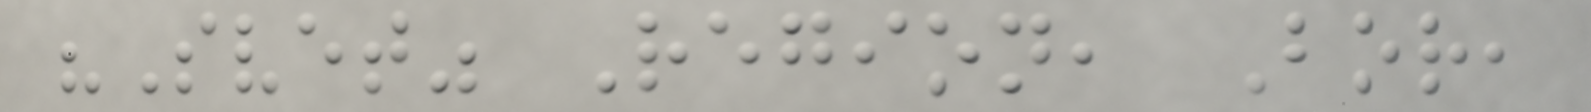"Svet" Region, Bor,
